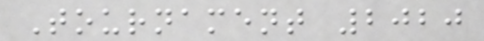Tournament 2020
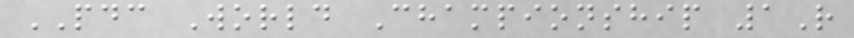PDC World Championship 1R
